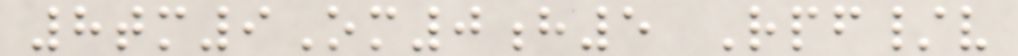8tm9Om0h5 Rpf/v
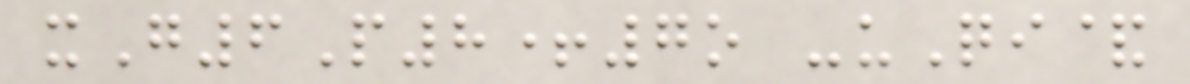xG6P8+7o -uQi&
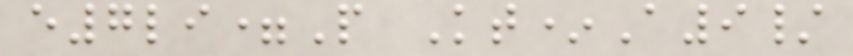e7li=P Kt*A9/
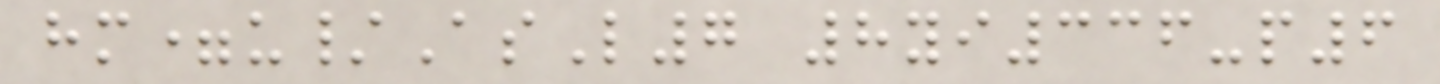hm=u/AsL7 8yi336-p6
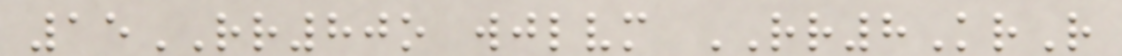15RR80o wjlvm RR8KrR
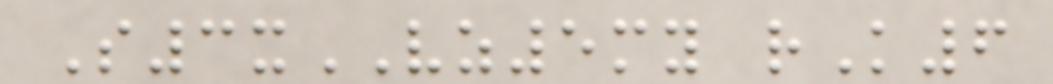S3xVZ5my rK6
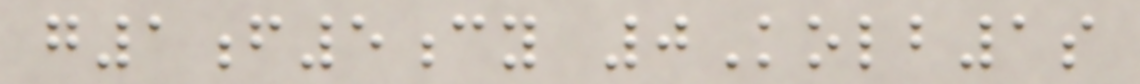g1f5cy 0Kolb1s
